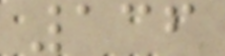136
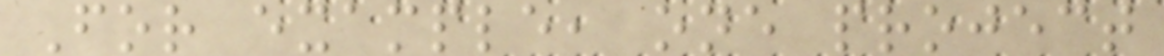For example, one project
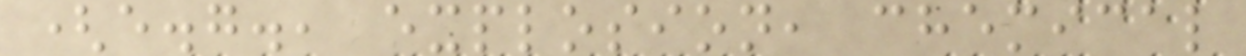(e.g., explosion, chemical
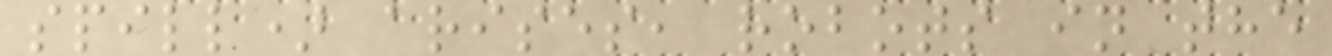spill) arises, robots in the
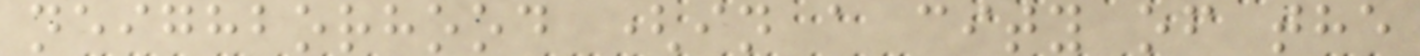neighborhood (in a city of the
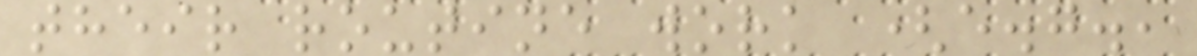their routine work (e.g.,
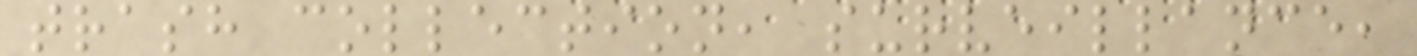trash collection, surveillance,
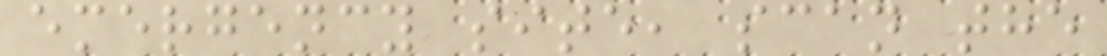emergency site, scan the
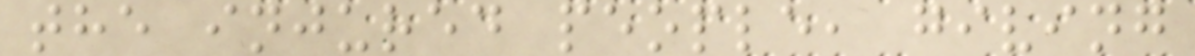the injured people, giving
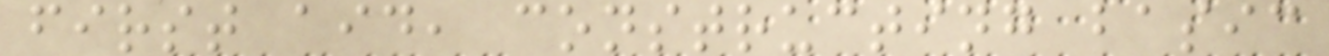first aid, constructing basic
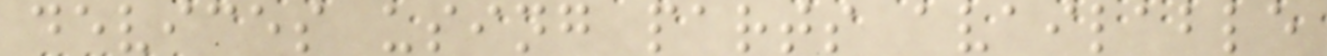devices using parts available
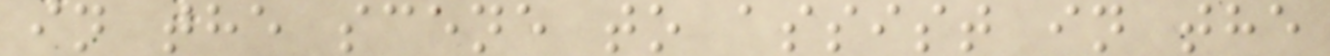in the scene to assist in the
